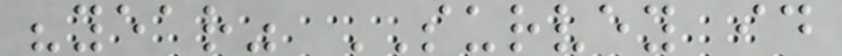"year" SURVEY id
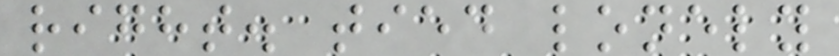right. tied lonely
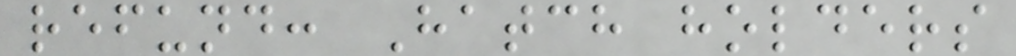refund: Hatch holders
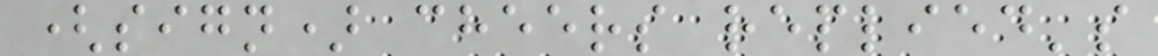(sign) cheers replied's
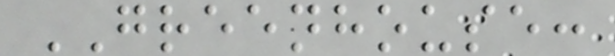GREENHOUSE:
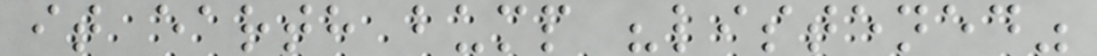it earth bump "listened"
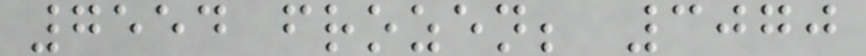7554 frozen; 3070
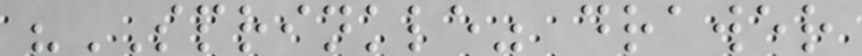"SPRINKLE" drawer
